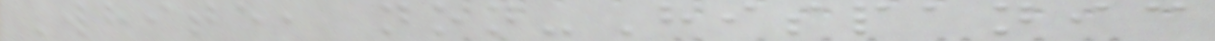White, non-Hispanic
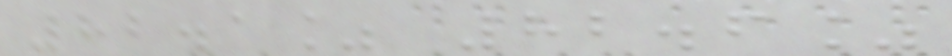82.1% 82.6%
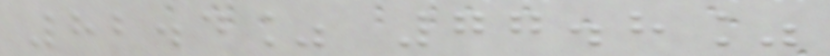82.4% 77.8%
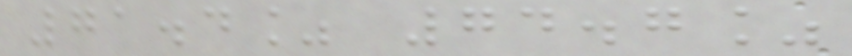71.4% 74.7%
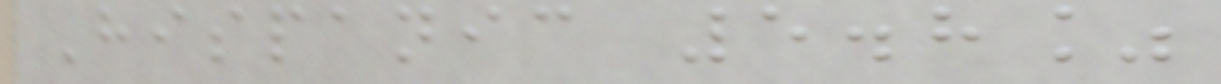Hispanic 5.8%
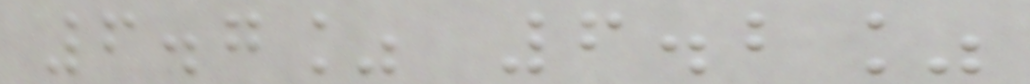6.7% 6.2%
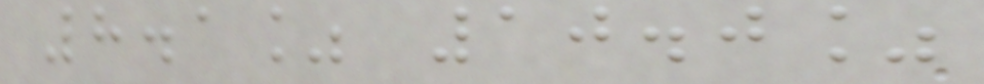8.1% 10.0%
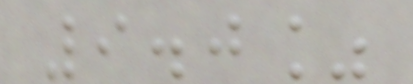9.0%
